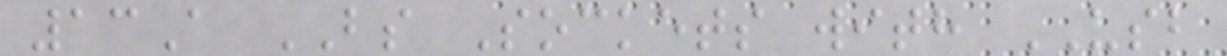13A BS Sockets with USB
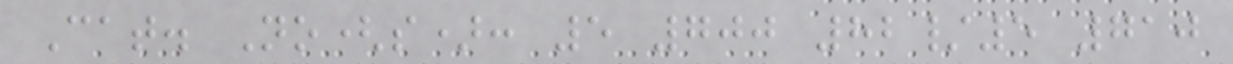Cat. No(s): 5 700 82/5 710
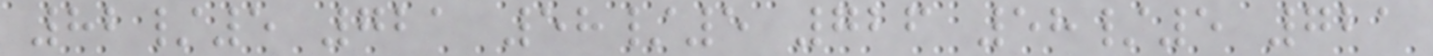82/5 721 58/5 726 58/5 721
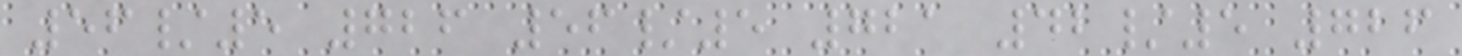56/5 726 56/5 721 42/5 726
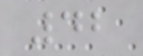42
